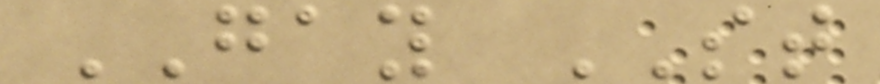GAY ST
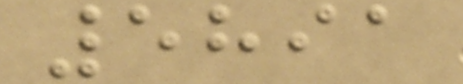5891
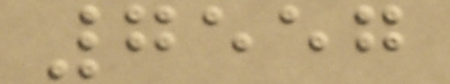7557
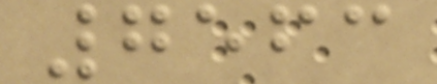7563
